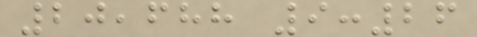20,688 9:26
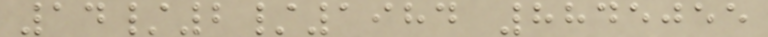14/2/1984 8845055
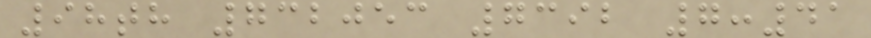98th 732053 7392 7:41
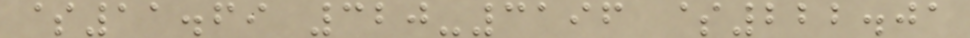$11.69 320-3196 $222.01
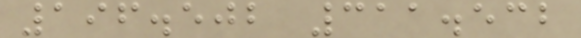196.502 311.532
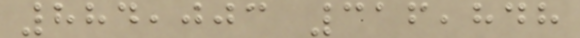884,003 316,848
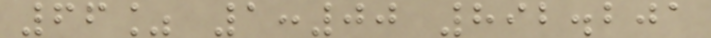66% 1:00 892.201
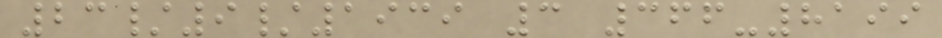23/9/1939 3 366-8199
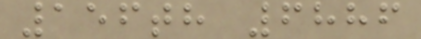156th 6886
